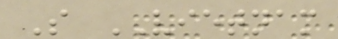S VIETNAM
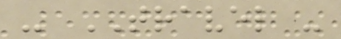- TRAVEL -
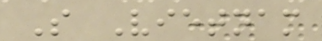S Vietnam
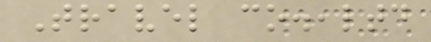Travel co.,ltd
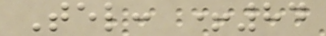Tel: +84
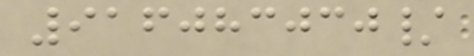916083030/
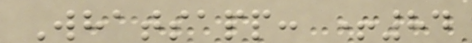Whatsapp: +84
